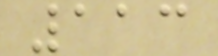113
